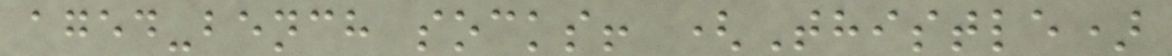aged-bench socks! (Thistle)
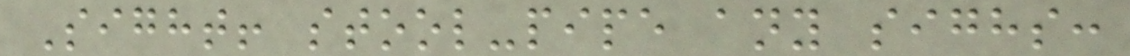Sight! stool-pipe any sighs:
